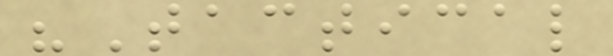"Tactical
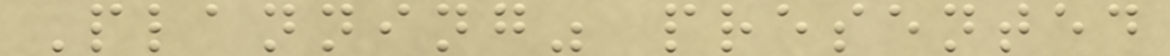Planning" presented
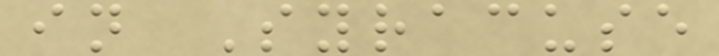in Syracuse
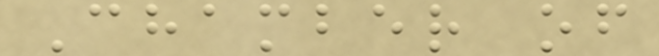Chamber of
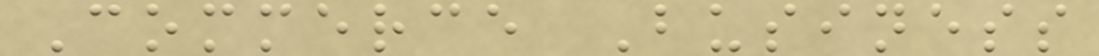Commerce Business
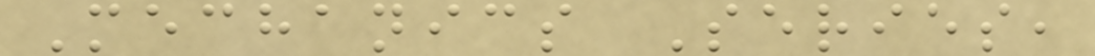Mechanics Series,
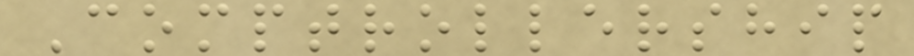Comptrollership
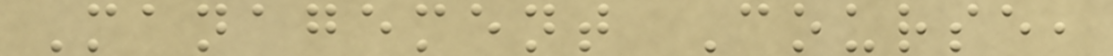Management Course,
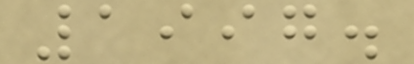1997.
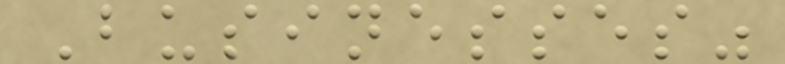Businesses"
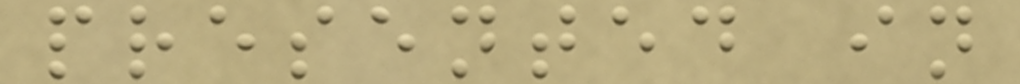presented in
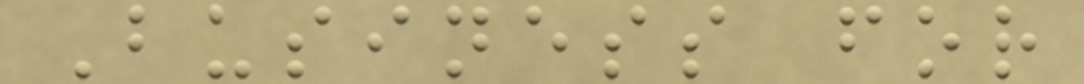Business for
